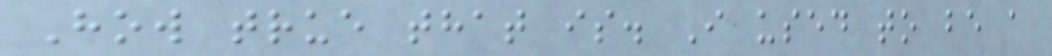How true that is. I used to be a
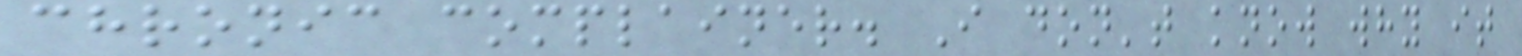chronic complainer. I don't know why it
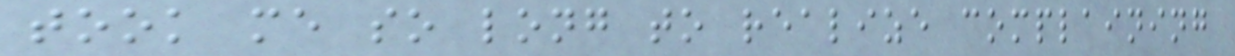took me so long to realize complaining
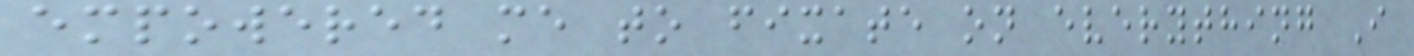empowered me to fixate on everything I
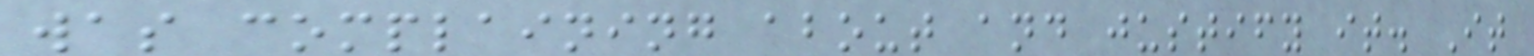was complaining about and justify it. It
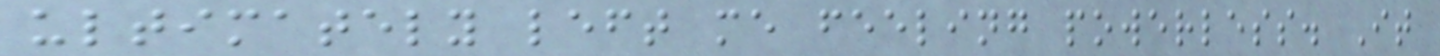ultimately left me feeling powerless. It
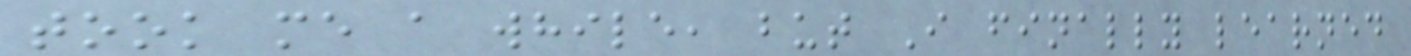took me a while, but I finally learned
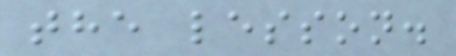the lesson.
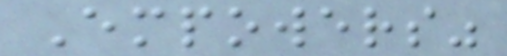Empowers"
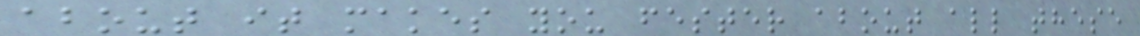about it makes you fester about all these
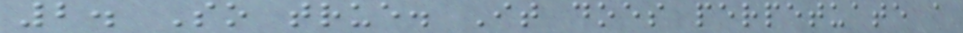2. So true. It does perpetuate a
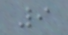9
